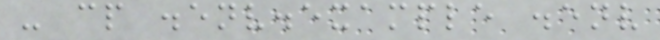- cp .env.example .env
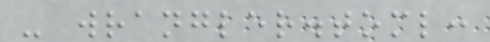- wrangler.toml:
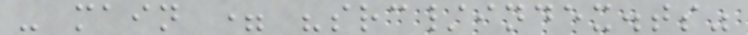- main = "src/index.ts"
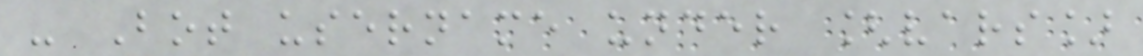- Bot username under [vars]
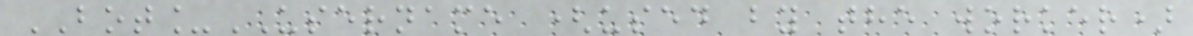BOT_USERNAME (used by the worker)
